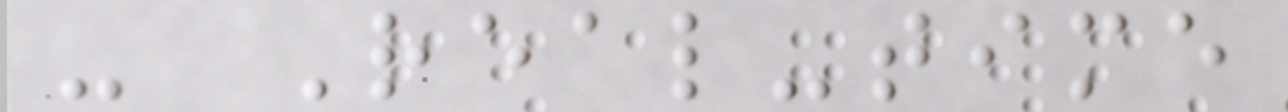- Real-time
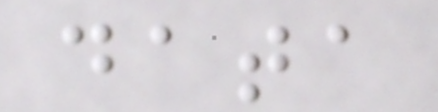data
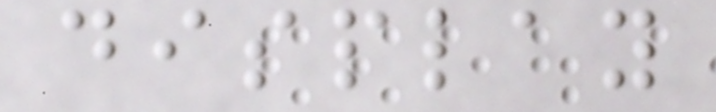display
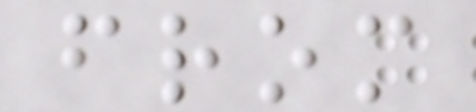from
